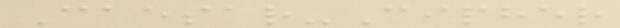Caesar-Cipher
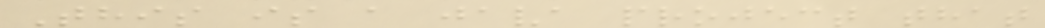This is a java project that
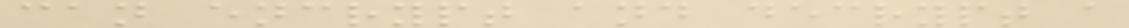can encrypt and decrypt a
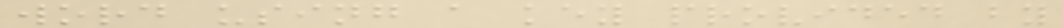word using a key provided by
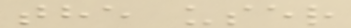the user
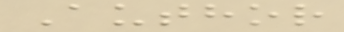Author
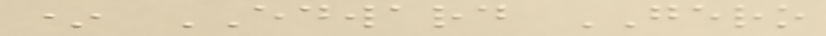* EDWARD GERO
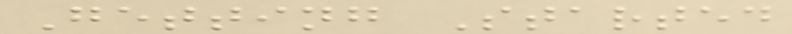Getting Started
